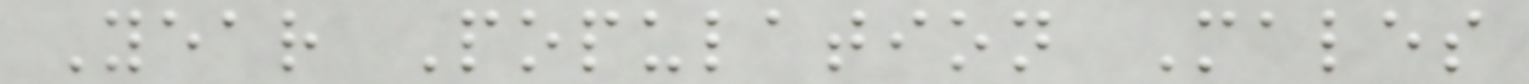Year Population Males
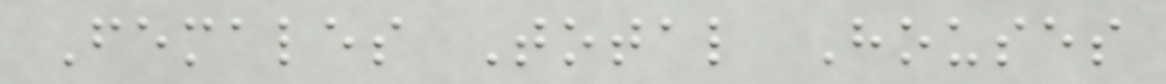Females Total Houses
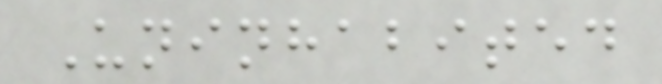Uninhabited
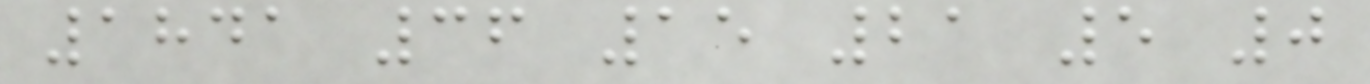1841 36 15 21 5 0
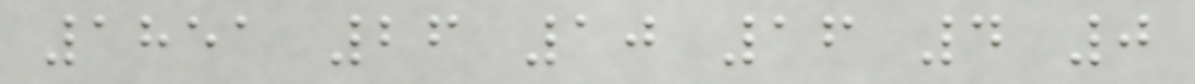1851 26 10 16 4 0
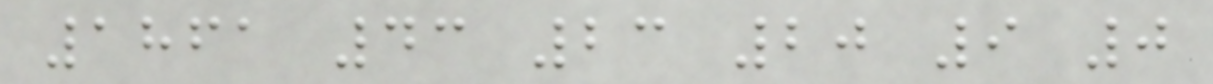1861 43 23 20 9 0
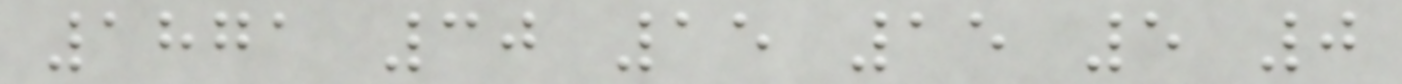1871 30 15 15 5 0
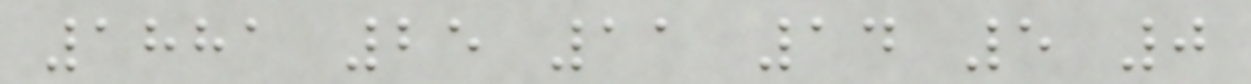1881 25 11 14 5 0
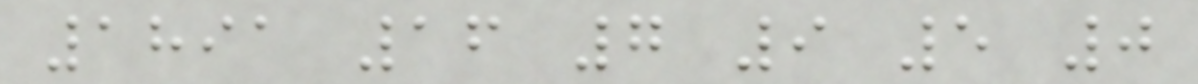1891 16 7 9 5 0
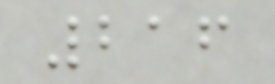216
